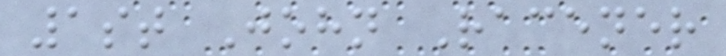1st John Racener
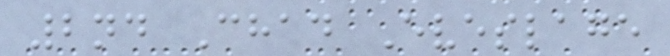2nd Chad Eveslage
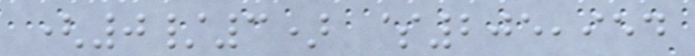(0/3) $205,954
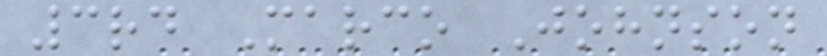3rd Marco Johnson
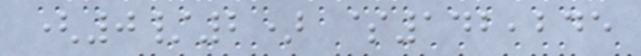(0/2) $142,245
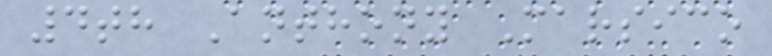4th Anthony Marsico
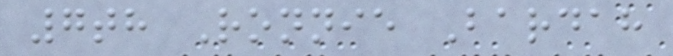7th Ronnie Bardah
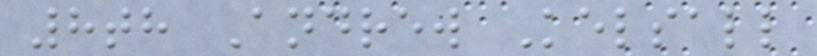8th Andrew Kelsall
